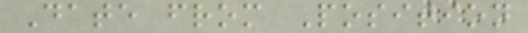Date from Position
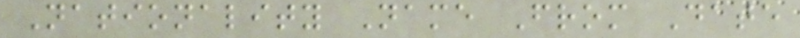Nationality Name From Date
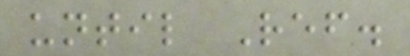until Ref.
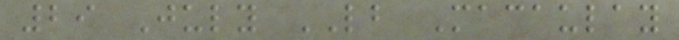29 July LB Macaulay
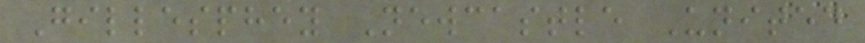Gillesphey Newcastle United
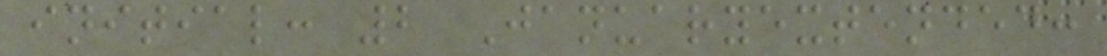initial: 2 Januaryextended:
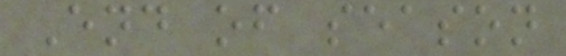End of season
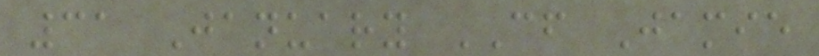31 January CF Jamie
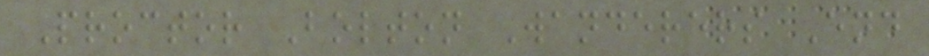Proctor Bolton Wanderers End
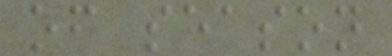of season
